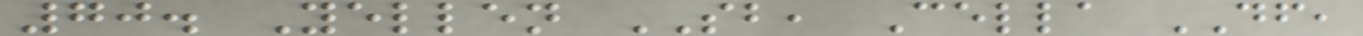70. Yellen SB, Cella DF,
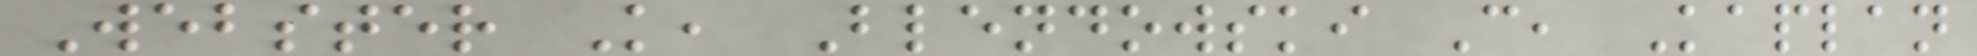Webster K, Blendowski C, Kaplan
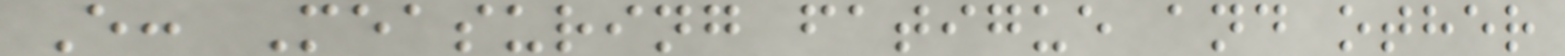E: Measuring fatigue and other
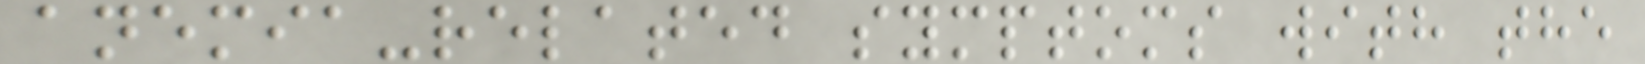anemia-related symptoms with the
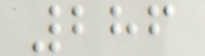286
